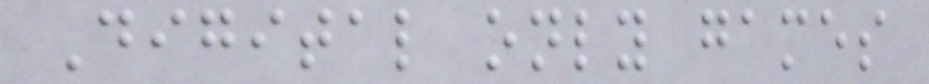Digital only games
